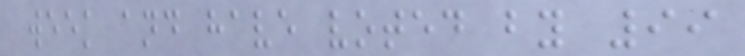week and have voted by 99
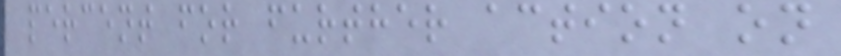percent for further action on
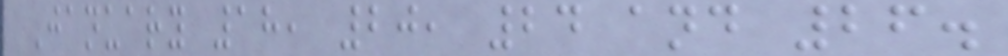January 18, 20, 24 and 26.
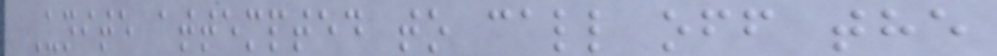Unite attempted to call off the
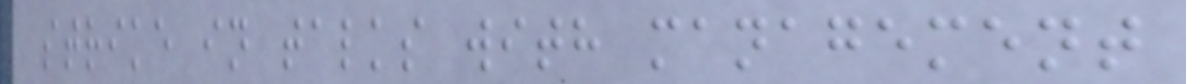strike in talks with management
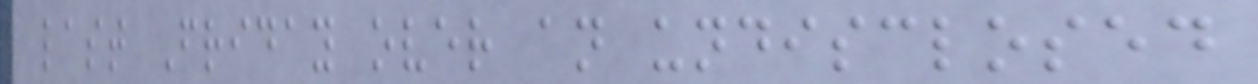last Friday over an undisclosed
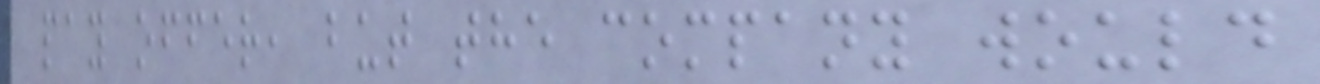pay offer, but the company would
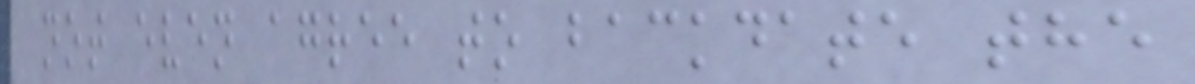not even agree to backdate the
